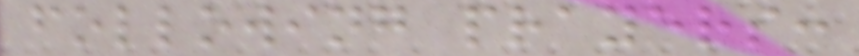following prayers:
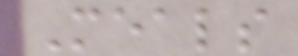Meals
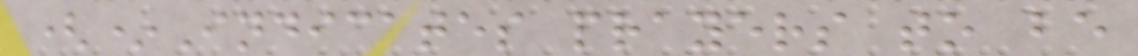(*Indicates prayers to be
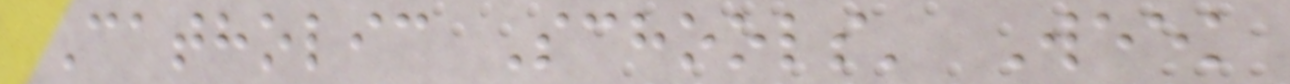Catholic Schools' Week
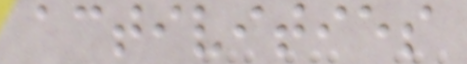activities
